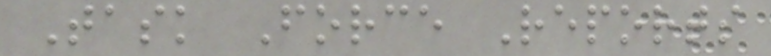Task Force Reports
